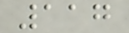117
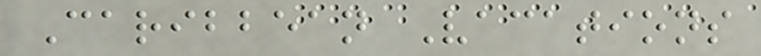Caribbean Vacations
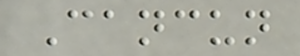Cancun
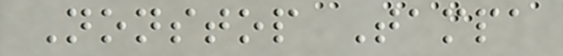Nonstop Tampa
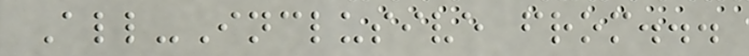All-Inclusive from...
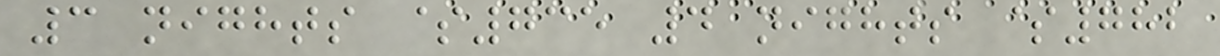3 nights $735 4 nights $782
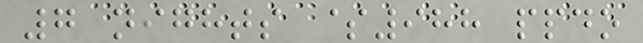7 nights $988 ppdo
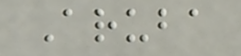Aruba
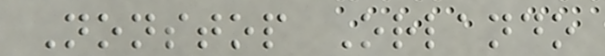Nonstop Orlando
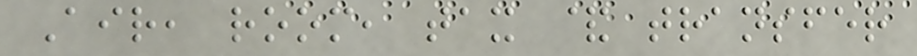Air, room, tax & transfer
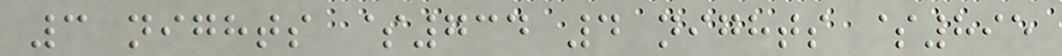3 nights $734 4 nights $895
